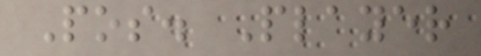Pos. Player
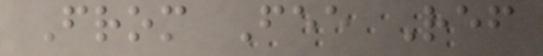From Fee Ref
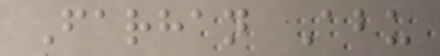Farhan Abu
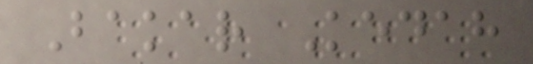Bakar Kedah
